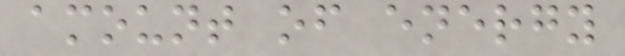amount of energy
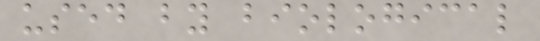used by biological
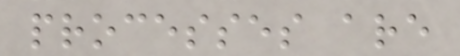processes are
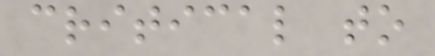critical to
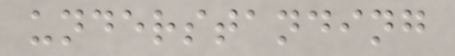understanding
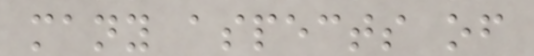many aspects of
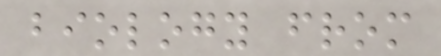biology from
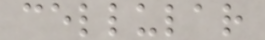cellular
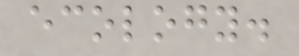ecology.
